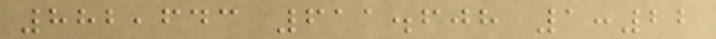882,643 611.608 1:22
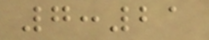7:21
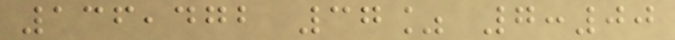136,472 37% 7:00
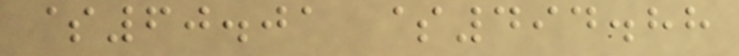$60.01 $494.88
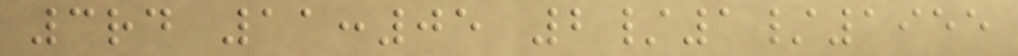3rd 11:05 2/1/1955
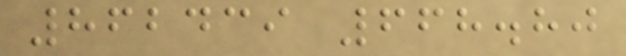862439 668.80
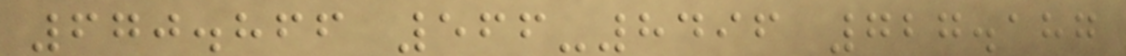670.866 566-8496 727.187
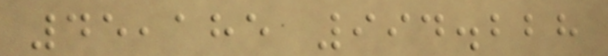45,185 994.228
